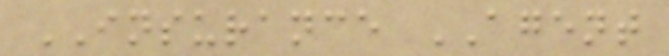INSURANCE AGENT
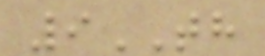9TH
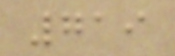719
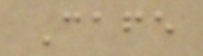Cafe
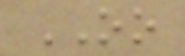OO
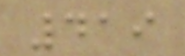419
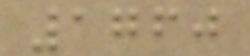1760
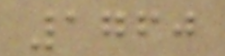1760
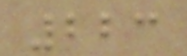223
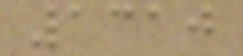1310
